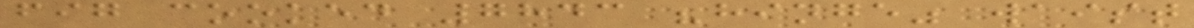fig cooked 7843 "hinge" waist
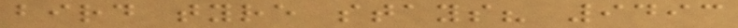bird tyre stays? 9493
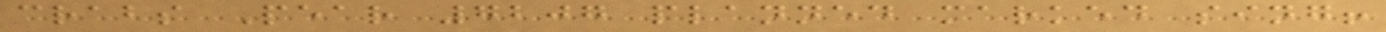crabs Pear 7207 planned marked sing!
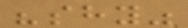"shy"
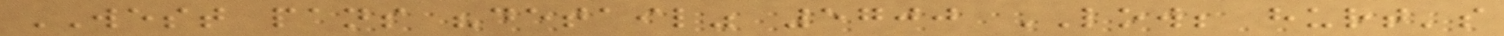WEST pans "detail" 5700 LOW; hurt's
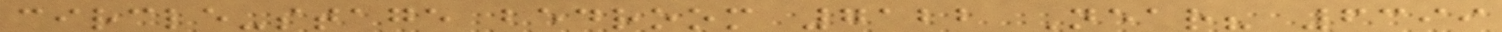circle-stage bedroom 7122 Near? 6399
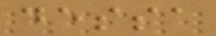dessa
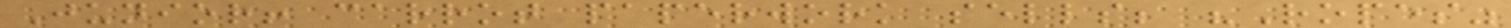Junior! carrot paperwork sells; "Ropes"
